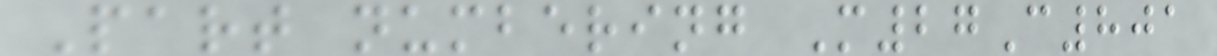Part numbering M27C801
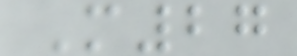M27
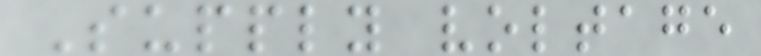Supply voltage
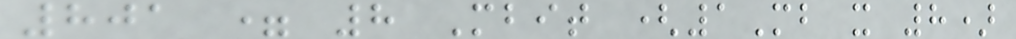801 = 8 Mbit (1Mb x 8)
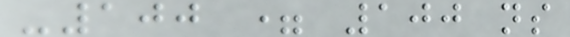-100 = 100 ns
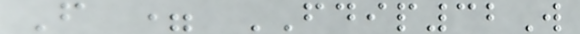F = FDIP32W
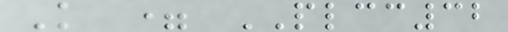K = PLCC32
